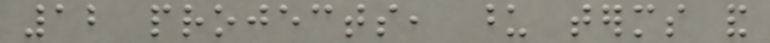12 projects, upon terms and
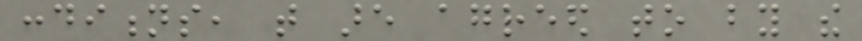conditions, that are agreed to by the
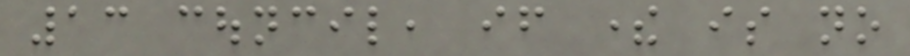13 council, if there is no
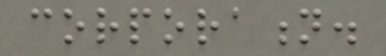corporation.
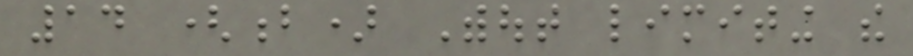14 (b) Without limiting the
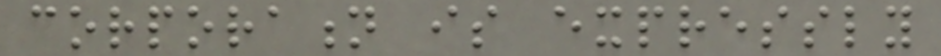corporation is expressly
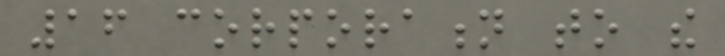16 corporation to the
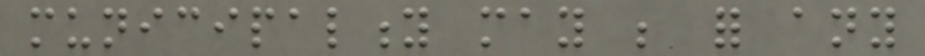municipality may be for any
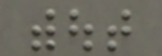without
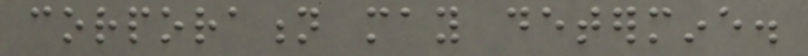corporation may determine.
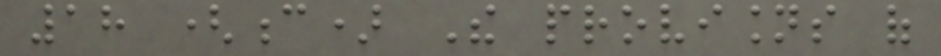18 (c) The provisions of
